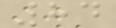84
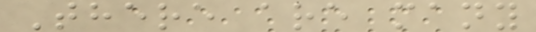There are many
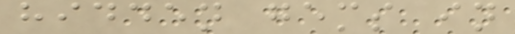hidden gems in
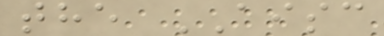the AISC
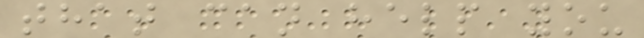that can help you
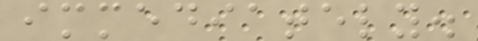immediately.
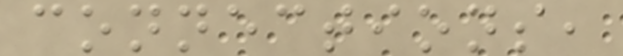connections,
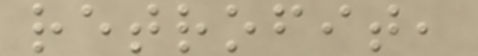retrofit,
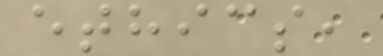ethics,
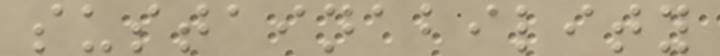sustainability
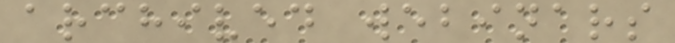archived webinars
